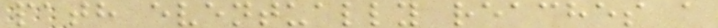path eventually reaches a
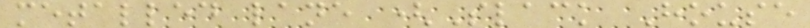metalled lane (Slack House
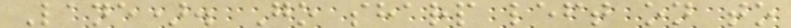Lane). Go sharp left on to
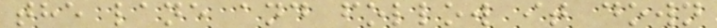the lane and follow it down
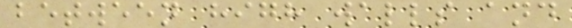between high walls and
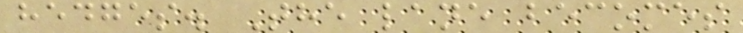hedges. The lane becomes
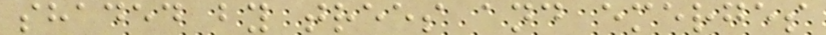shaded by trees and emerges
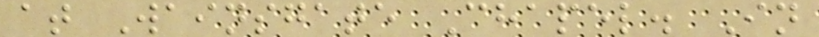at Wainsgate Chapel. In
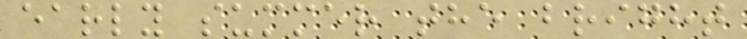early summer the bright
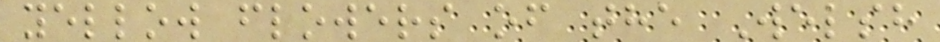yellow flowers of the Welsh
